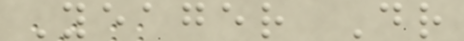Yeager Dr
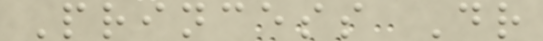Princess Dr
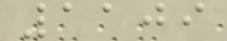1109
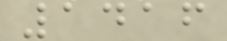1416
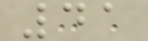41
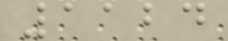1124
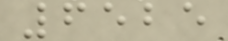6525
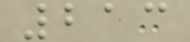213
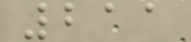211
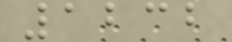1232
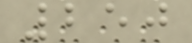250
